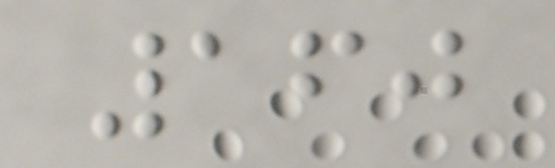160
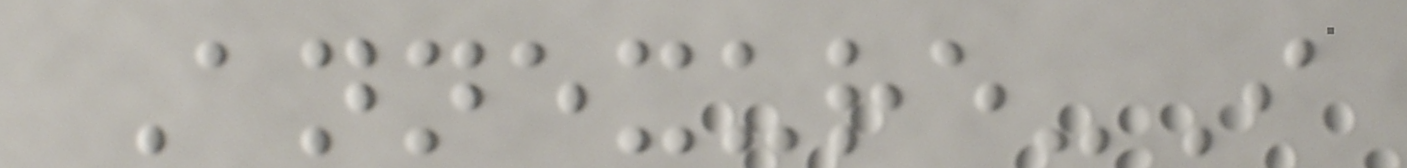Annexure-I
